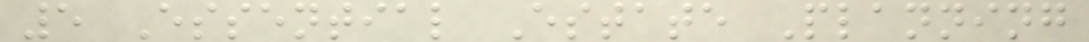5 Essential Estate Planning
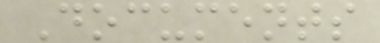Documents
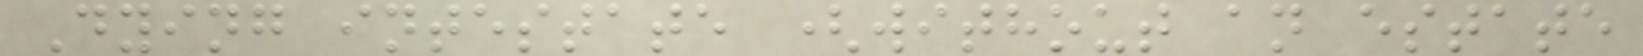Dying intestate (without an estate
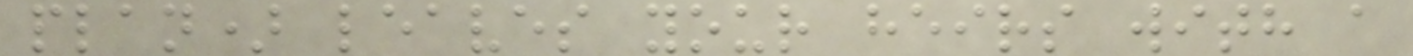plan) leaves your heirs with a
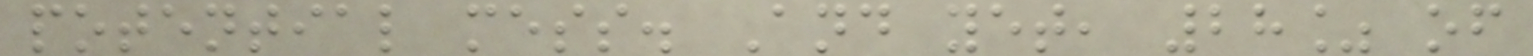potential mess. And yet, 28% of
